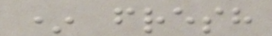* fresh
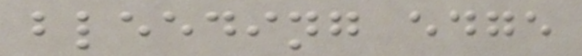bleeding edge
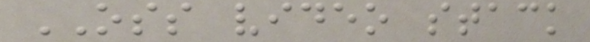OSS video stack
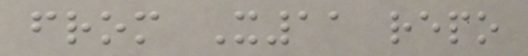from X11 repo
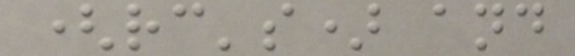(rc's) and
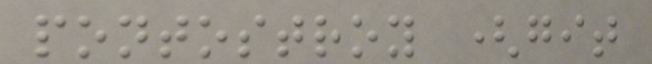pontostroy (git
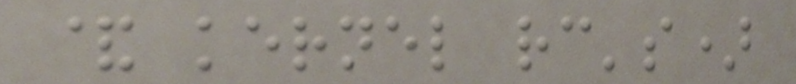& kernel rc's)
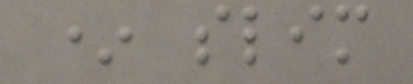* slim
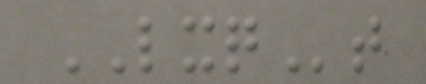LXQt
